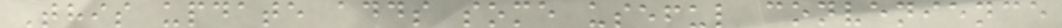This update adds some useful convenience
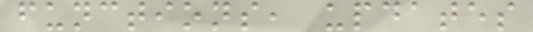functions, updates
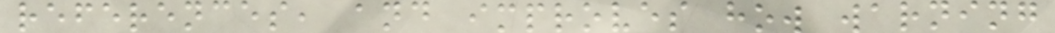references, and improves how warning
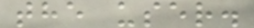the user.
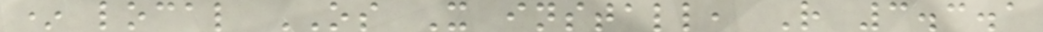* local OS X install, R 3.3.1
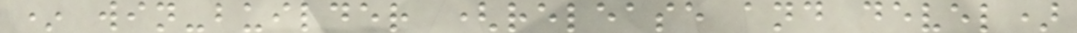* win-builder (release and devel)
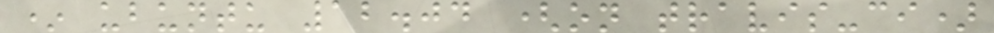* ubuntu 12.04 (on travis-ci)
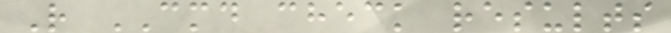R CMD check results
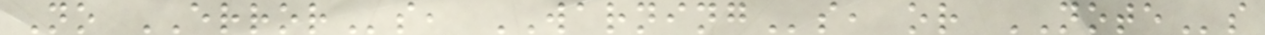No ERRORs, WARNINGs, or NOTEs
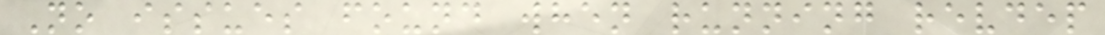No issues found when running revdep
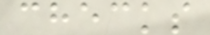checks
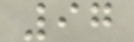97
